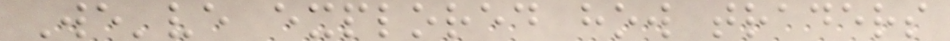We've explored how traders
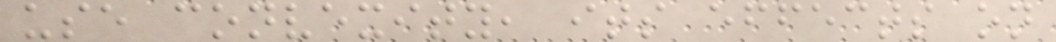use convexity, its effects on
